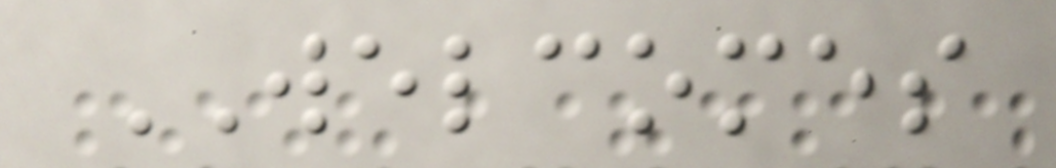WELCOMES
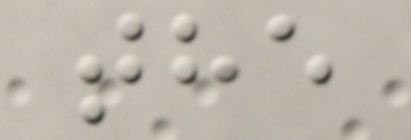the
